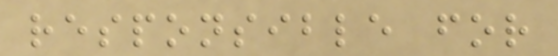responsible for
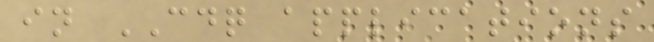in CDQ applications
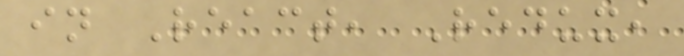in React, Redux,
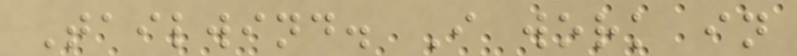Tailwind. I work in
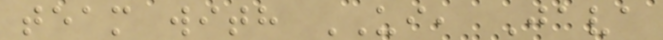team with UI, Java
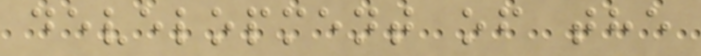development of the
